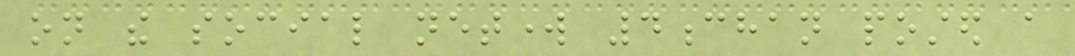on the social network 4chan posted a
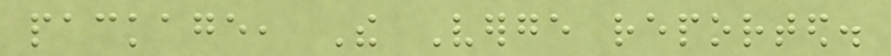package, The Verge reported.
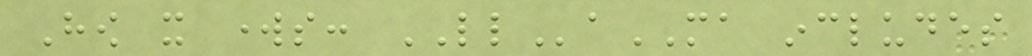How it works: LLaMA includes
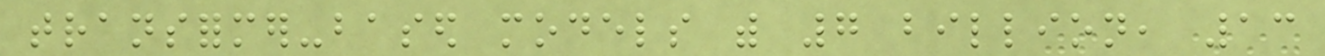transformer-based models with 7 billion, 13
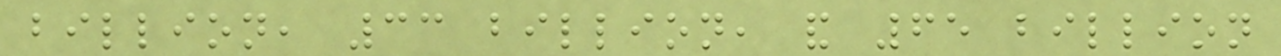billion, 33 billion, and 65 billion
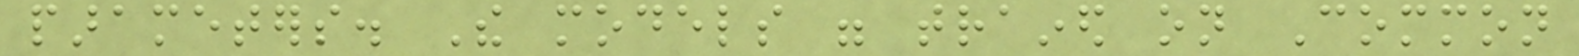parameters. The models were trained on Common
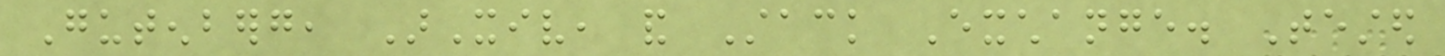Gutenberg, ArXiv, and Stack Exchange. Tested
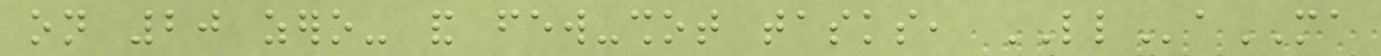on 20 zero- and few-shot tasks, LLaMA
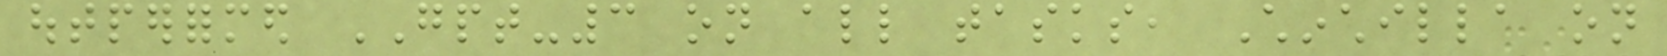outperformed GPT-3 on all tasks, Chinchilla on
